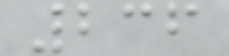236
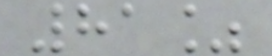81%
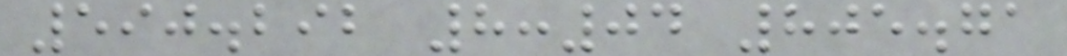590.292 8:04 805.71
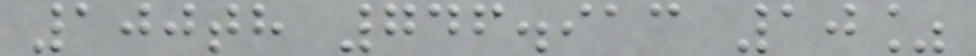100th 746.913 10%
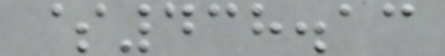$438.13
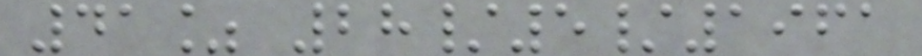41% 28/5/1961
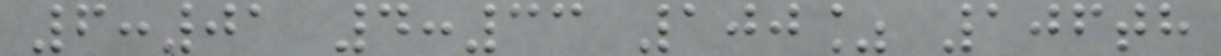6:01 4:33 100% 106th
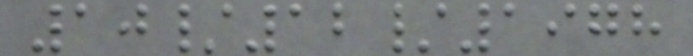10/12/1978
